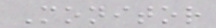Monitor
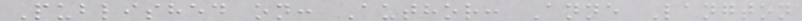Published on: Author: Anne Langton
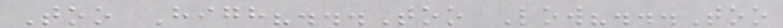Too High?...Too Low?...Too
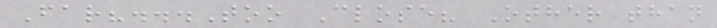Far?...Too Close? Other than
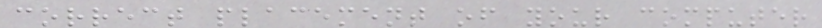correct placement of your computer
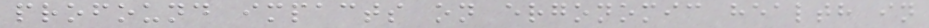profound impacts on ergonomic health in
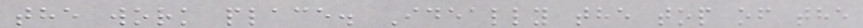the work place. Ideally the top of the
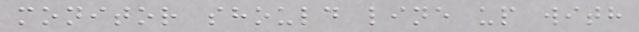monitor should line up with
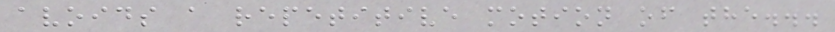avoids a repetitive motion of the...
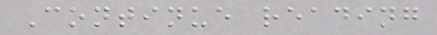Continue reading
